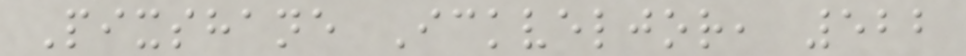Pixshane Ickveljor, 522
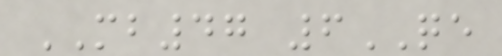MB47 6QE
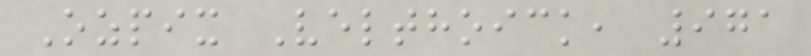Ozpix Velthoick, 971
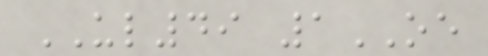UL49 1OE
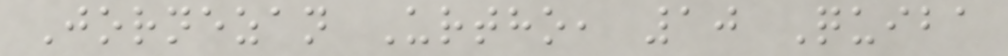Jornezan Urtho, 10 Quiba
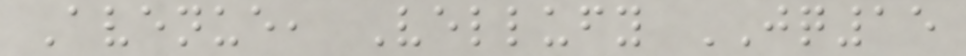Avenue, Vellufy JQ15
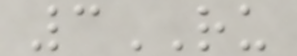3RU
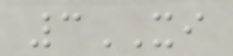3XI
